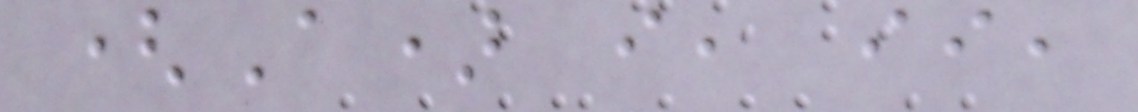(A) i, ii,
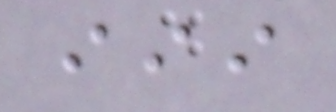iii
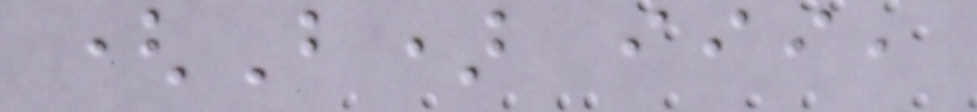(B) iii,
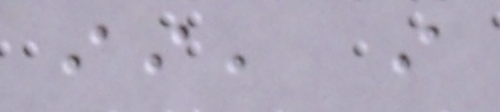ii, i
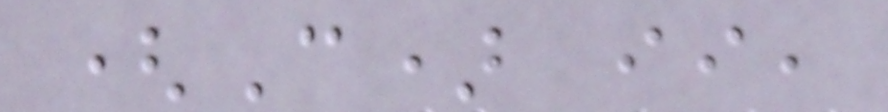(C) ii,
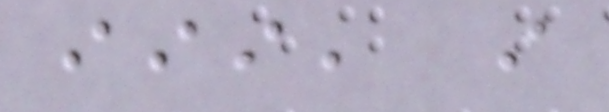iii, i
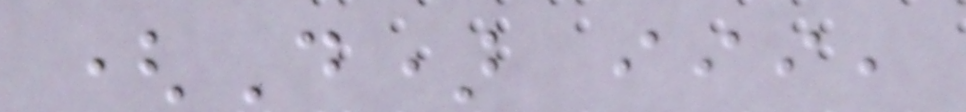(D) iii,
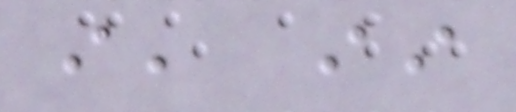i, ii
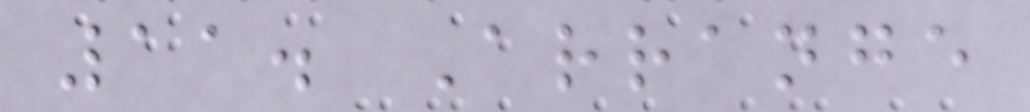11. Arrange
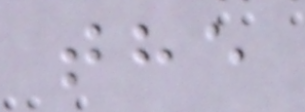the
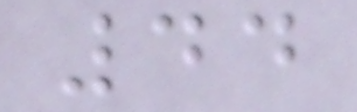44
